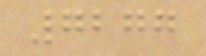7277
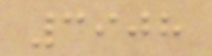3908
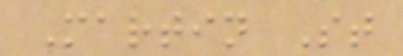Martin St
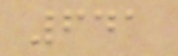641
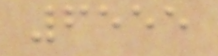6555
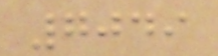7049
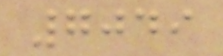7049
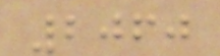2060
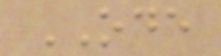ODE
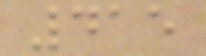415
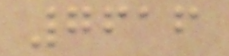7616
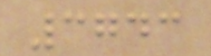3743
